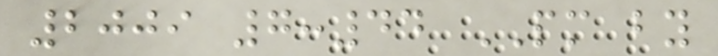2009 7:44 PM by
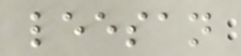leesan
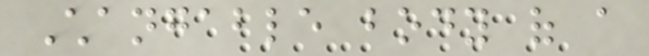Changable body of a
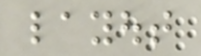layout
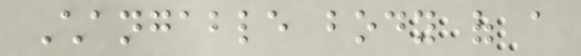Changable body of a
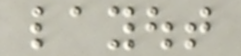layout
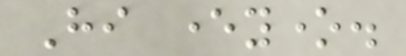Hi everyone.
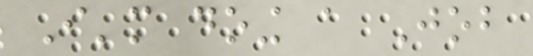I'm doing a Job
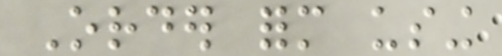Order form using
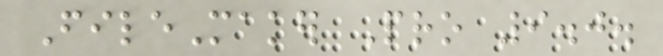FileMaker Pro 9.0.
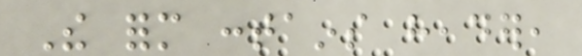The form contains header,
